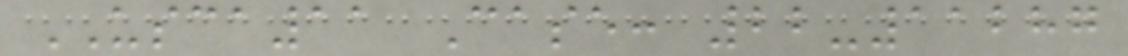USCA11 Case: 22-11287
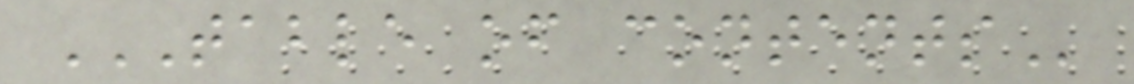TABLE OF CONTENTS
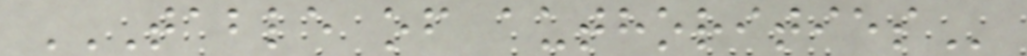TABLE OF AUTHORITIES
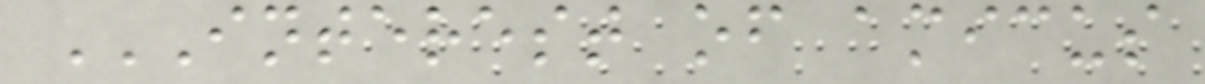INTEREST OF AMICUS
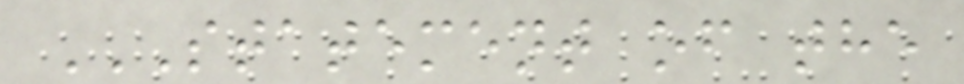STATEMENT OF THE
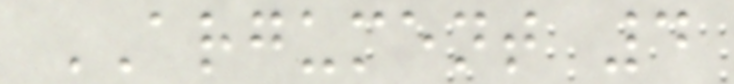ARGUMENT 4
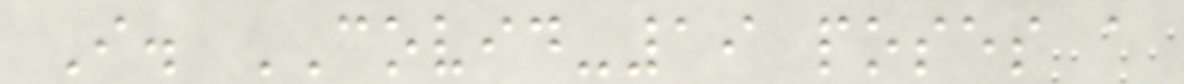I. COVID-19 poses a
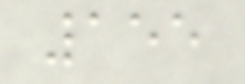155
